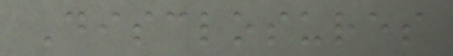Disclosures
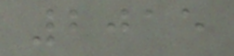2015
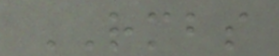RMBS
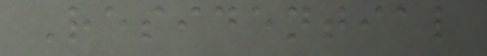Residential
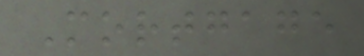Mortgage
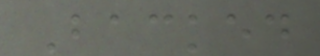Backed
